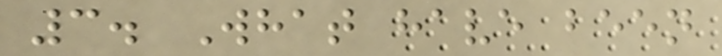3. What have been
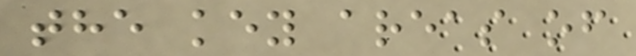the key areas of
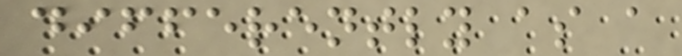differently as a
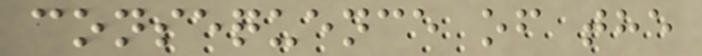consequence of the
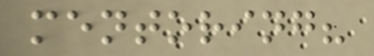mentoring?
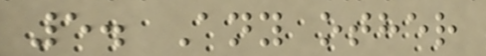5. Any other
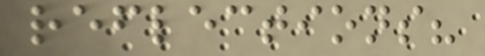reflections?
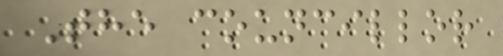The councillor
